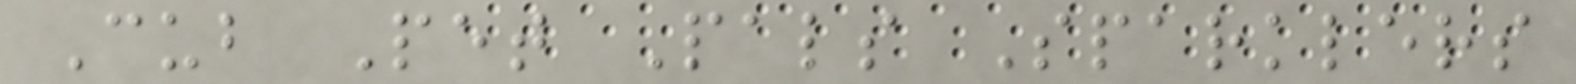Cub Pet Pals Sparklers
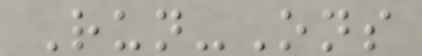Run-Ons
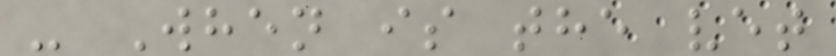- When is the vet
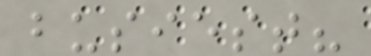busiest?
